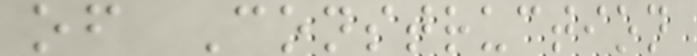of Construction
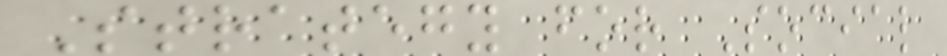Strategy for Social
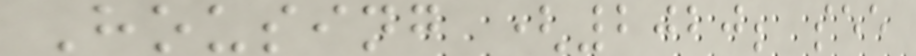Housing (2020; see
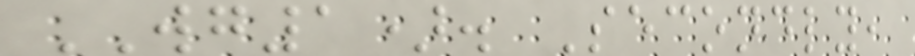WG1). Secondly,
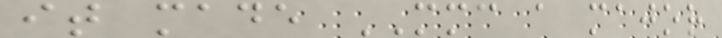it made MMC a major
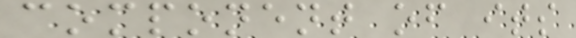component of its
